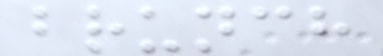brunch
